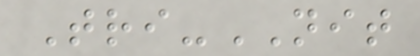Tri-NIT
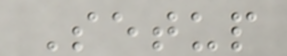Setup
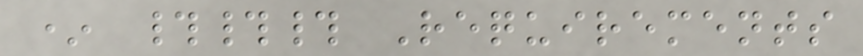* ### Requirements
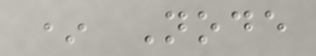* Node
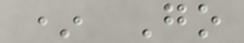* Go
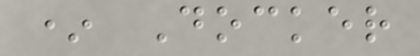* Docker
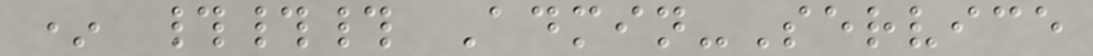* ### Admin-Service
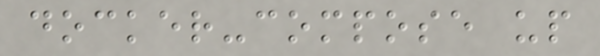docker-compose up
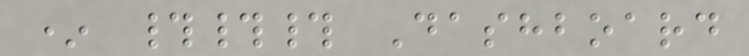* ### Dashboard
